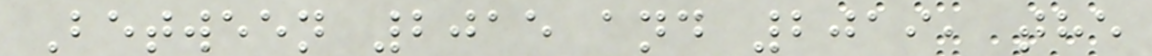Between 2015 and 2019, the
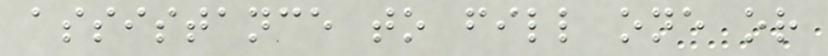assistance to fill one or
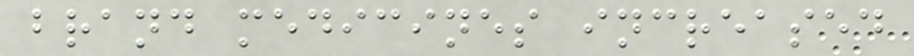brand medicines increased
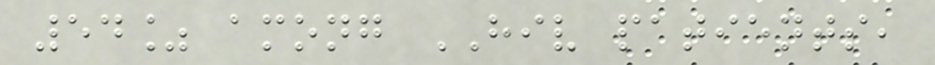54% among HIV patients,
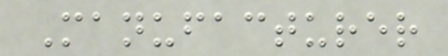Manufacturer
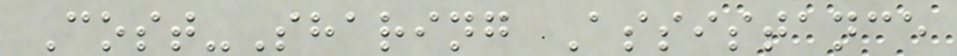Cost-Sharing Assistance
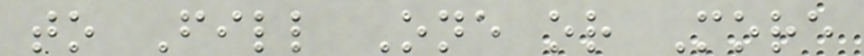to Fill One or More
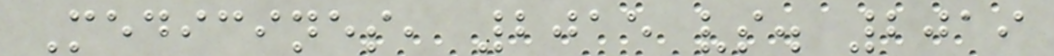Medicines, 2015 vs. 2019
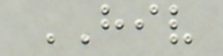HIV
